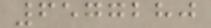6577280
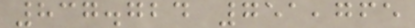837.724 751,765
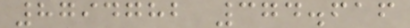8794782 374.616
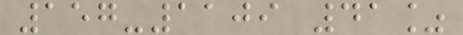157-1109 41%
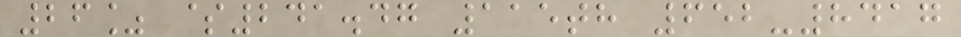26% $241.47 115th 652-8417
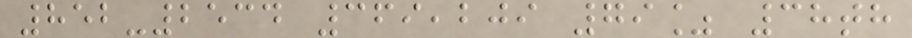852-2534 369,209 79% 38th
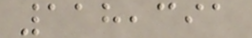118,391
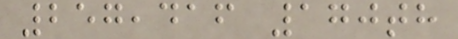257,416 170th
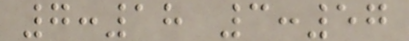7:18 3:57
